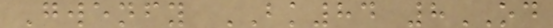Gwenfy BK84 8OD
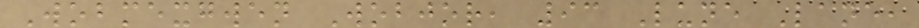Wobmexgwen Wobjor, 93 Lune Lane,
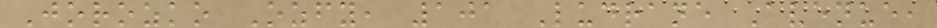Jorozko Ozfy, 101 Ludrane Avenue,
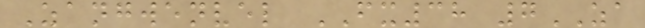Zangwenvel FX38 7ZA
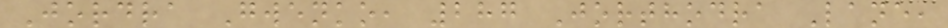Jordra Gwenko, 287 Jorthodra Lane,
